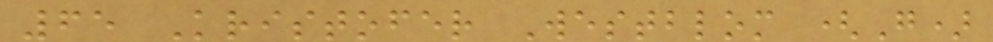65 Kristofer Westblom (G)
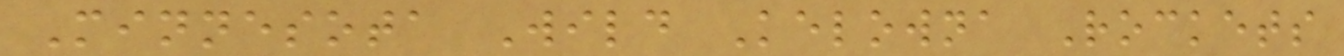Minnesota Wild Kelowna Rockets
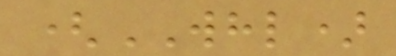(WHL)
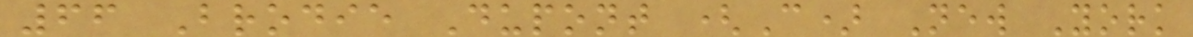66 Brodie Dupont (C) New York
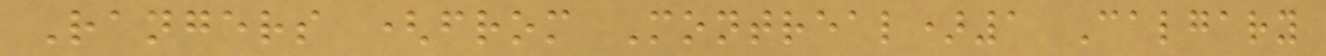Rangers (from Montreal)1 Calgary
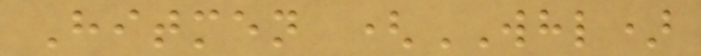Hitmen (WHL)
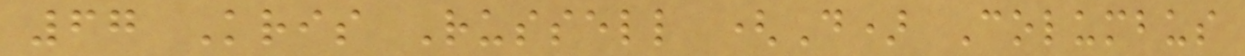67 Kris Russell (D) Columbus
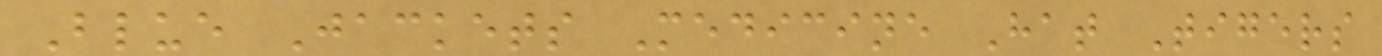Blue Jackets Medicine Hat Tigers
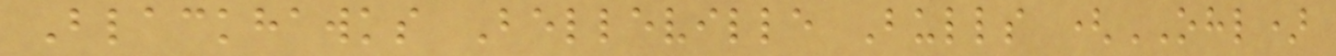Blackhawks Belleville Bulls (OHL)
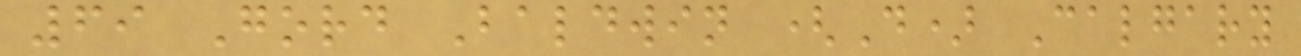69 Gord Baldwin (D) Calgary
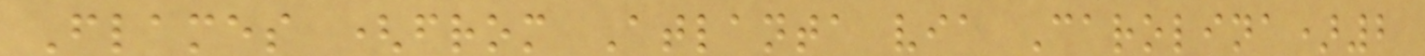Flames (from Atlanta via Carolina)2
